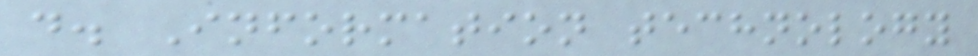d. Information technology
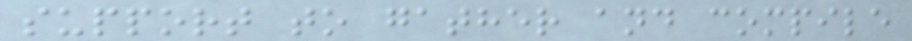support to gather and compile
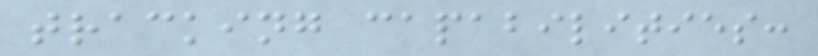tracking capabilities:
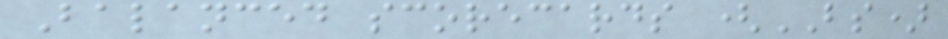Balanced scorecards (BS)
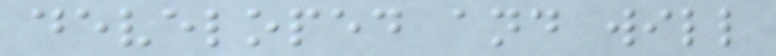developed and will
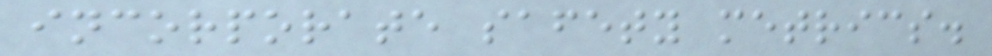incorporate safety metrics.
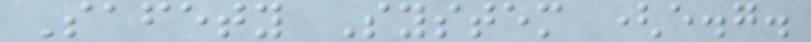Safety System (e.g.
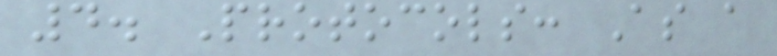4. Protocols: As a
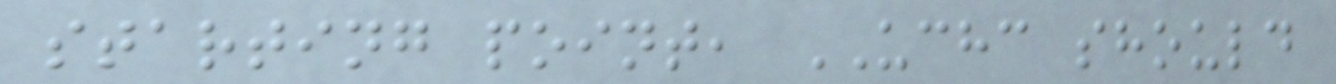starting point, UCHC should
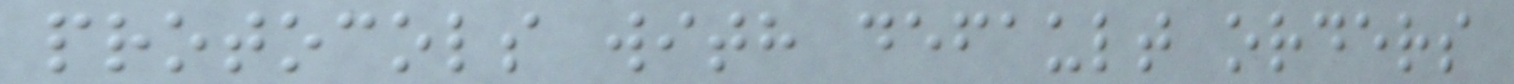protocols with default orders
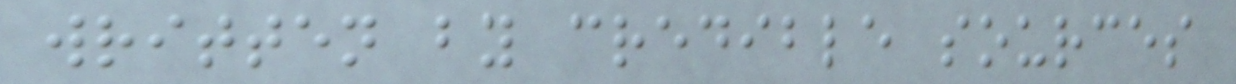written by credible sources
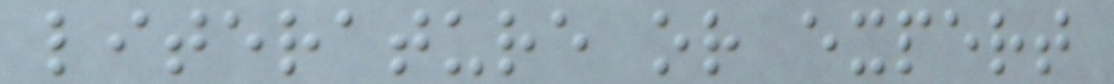literature or expert
